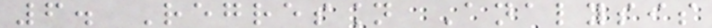6. Regression Analysis
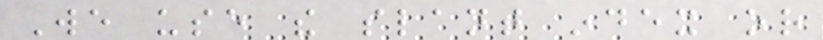We use the slant index or
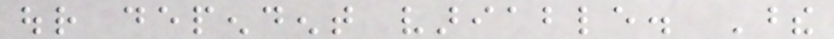our dependent variable. These
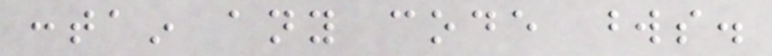contain any code words.
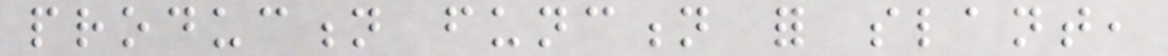production function for slant,
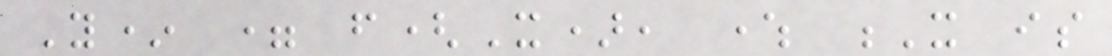Y* = f(X), where X is
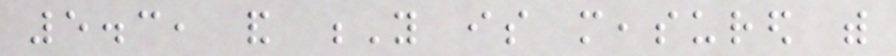5.3, and Y is measured with
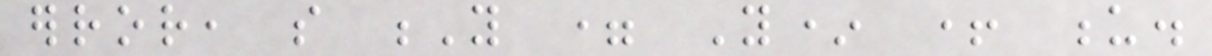error, so Y = Y* + u.
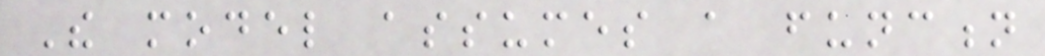The model assumes a function
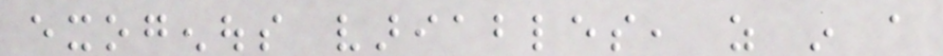exogenous variables, as in a
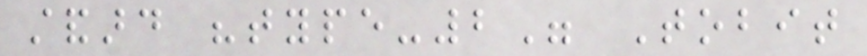standard "type-2" Tobit
